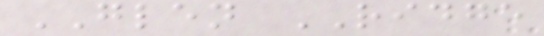GLEN RIDGE
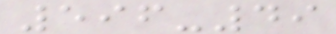596-49
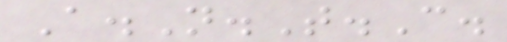A.N.T.C.
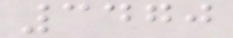3470
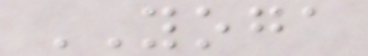YOGA
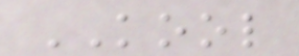KOOL
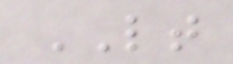LT
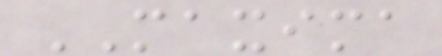MAXIMA
